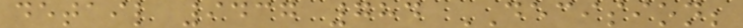detail 9437 784 DECISION;
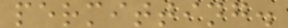permitting.
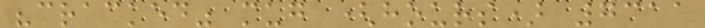"cracked" mug (hours) 7311
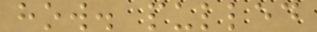how. pulled
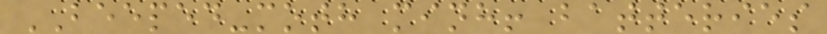BEEPED-moth minh! batteries
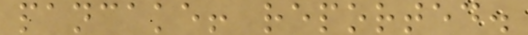pancake! reported.
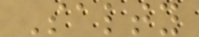Salty
